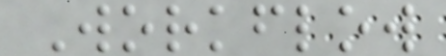Workflow
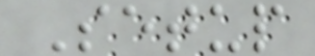Setup
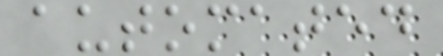automated
